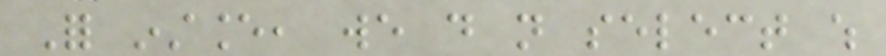For instance, we do not select which
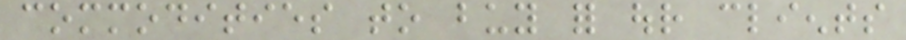commodities to buy for our clients
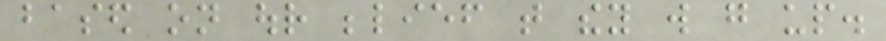based on our belief that they will go up.
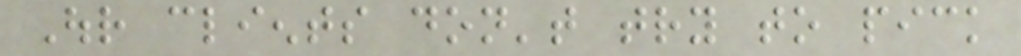Our clients don't try to pick
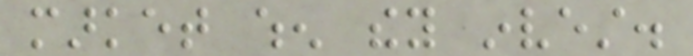market when they invest.
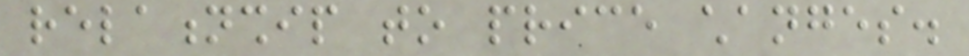relationship to price changes.
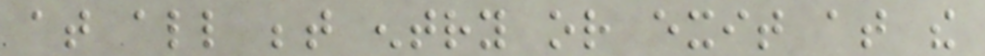at all between entry or exit at the
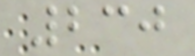230
